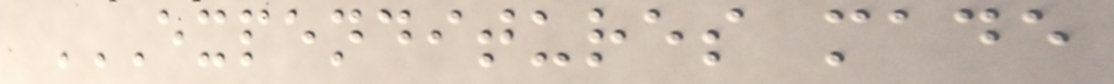EXPENDITURES MADE
